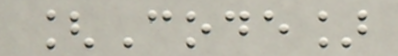[Code]
